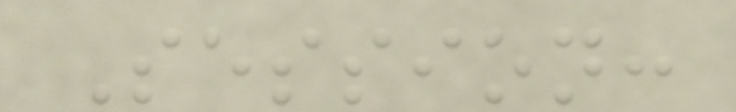Session:
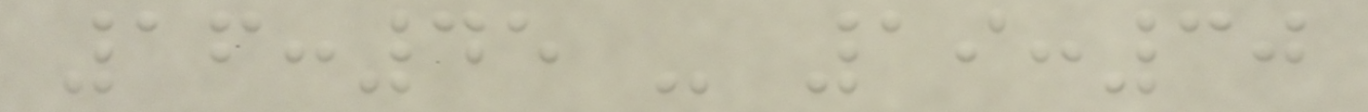16:45 - 19:30
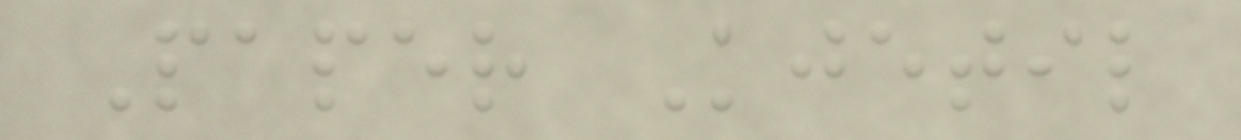Paper Kjetil
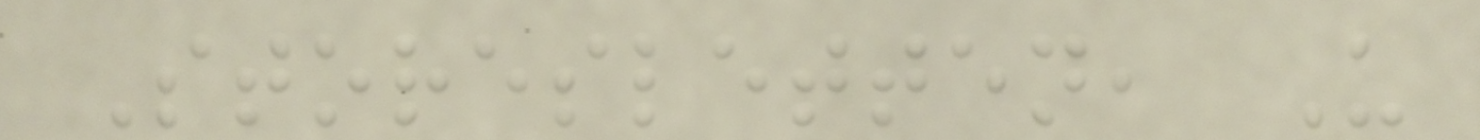Storesletten, U
